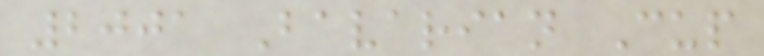2001 Bavarian Cup
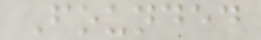Founded
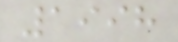1998
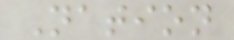Nation
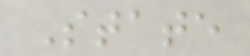State
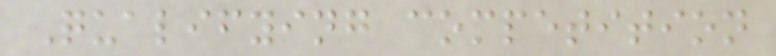Qualifying competition
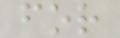for
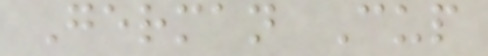German Cup
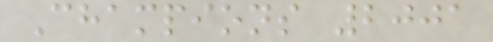Champions 2001
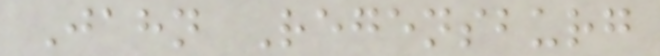Jahn Regensburg
